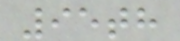95th
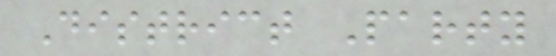District Party
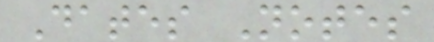Dates Notes
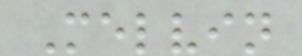Melvin
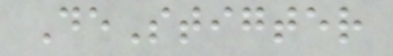DeStigter
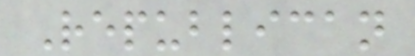Republican
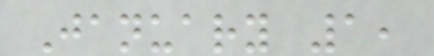January 1,
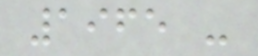1965 -
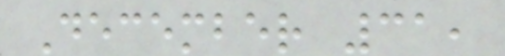December 31,
